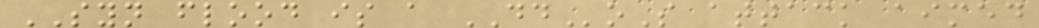SYN flood is a DDoS attack aimed
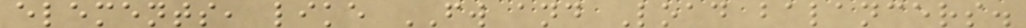elements, like FW and Load balancers.
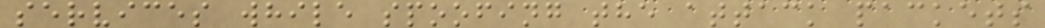services while spoofing the attack packets
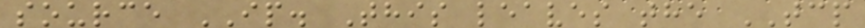source IP. This leaves the TCP
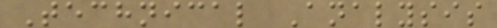Technical Analysis
